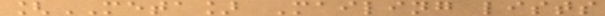[META] Mailing lists
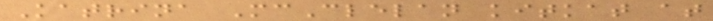Katrina McClelan kitkat at
